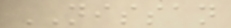NISSAN
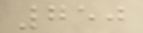750
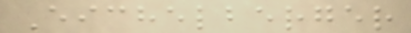Eichelberger
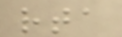rta
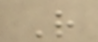R
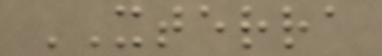XTERRA
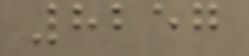8257
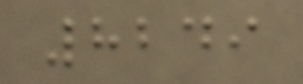8249
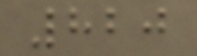820
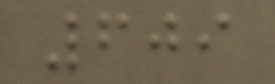609
